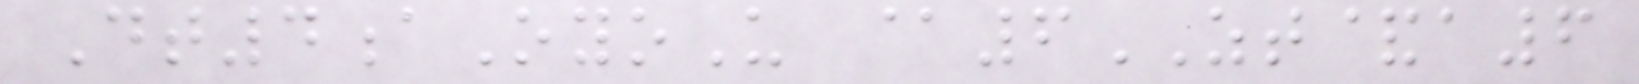Dt4aOyoU @6ZT&a6
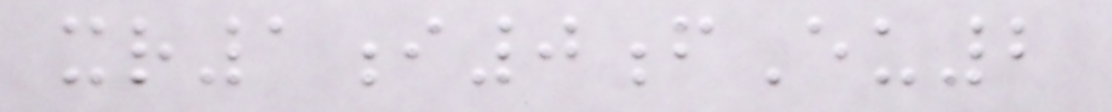xr1i0fEu2
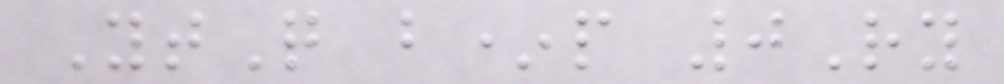YtQ b*p 0Ry
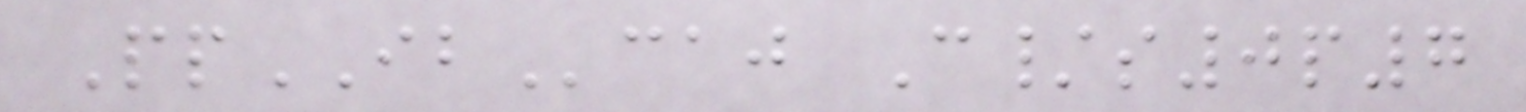PpIBcaj C/s0p7
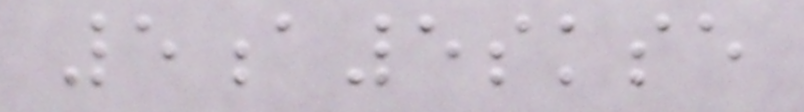5a5skse
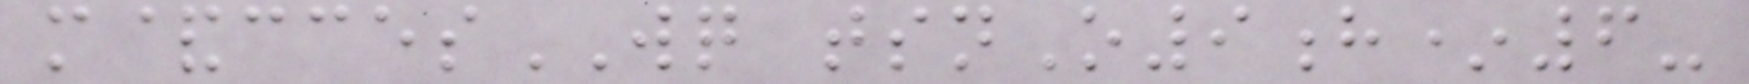m&ccesWQ tsnO9h*6-
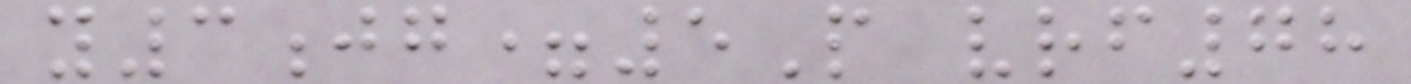y3jg=5P vrf78
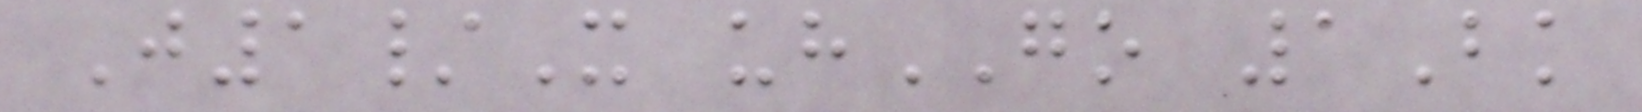J1/X uhGO 1Bk
